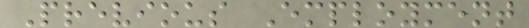Previous Employment
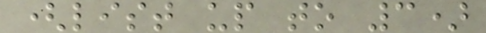(list up to 3)
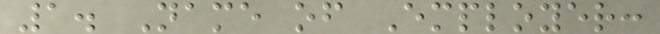1. Name of Employer:
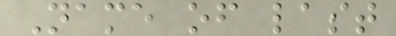Name of last
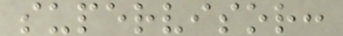supervisor:
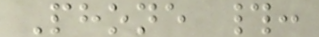Phone #:
